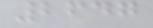2647
